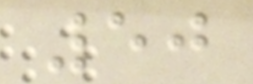50
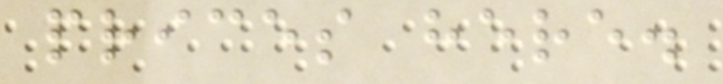prices here.
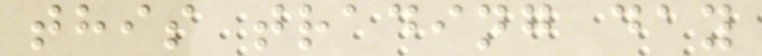this trading day
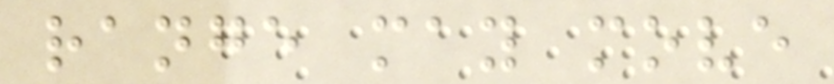range may move
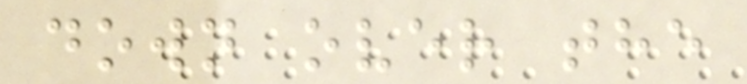down over the
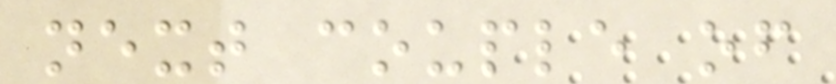next couple of
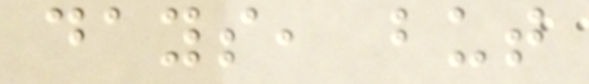days, but
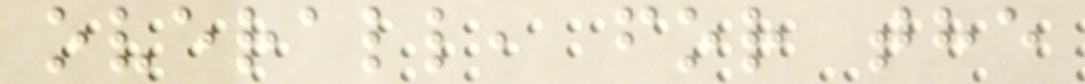overall, for the
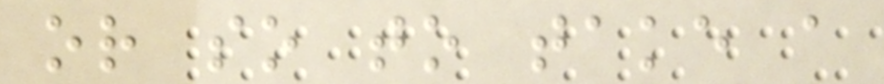or so to take a
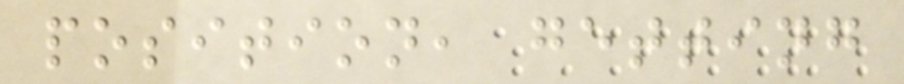position, getting
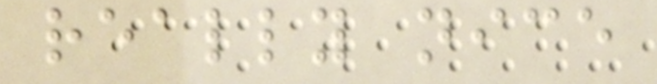really nice
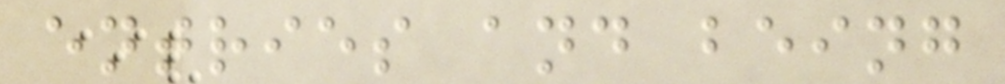entries and being
